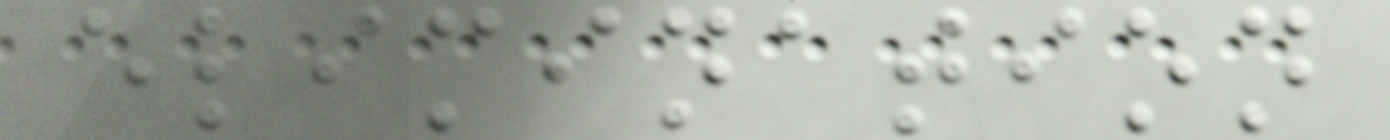elimination
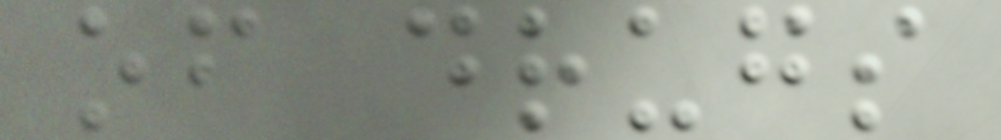of drugs
